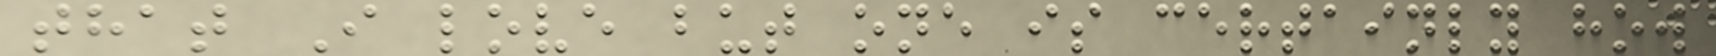that I love but one is certainly how
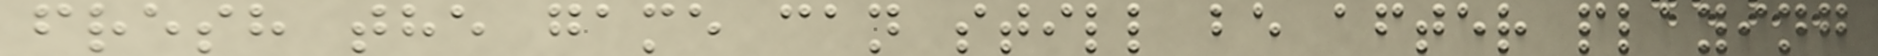fresh the game can still be after playing
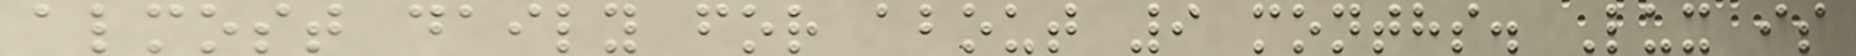almost daily for about 9 months. Lux is
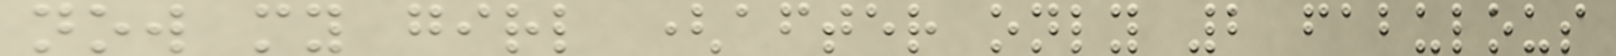now my girl (after only 2 fabulous
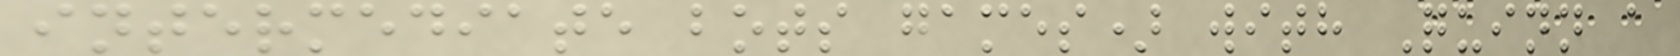intermediate bots games) with Quinn a
